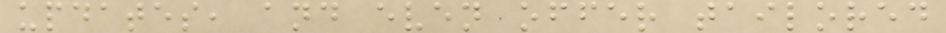updates, and even offer tailored
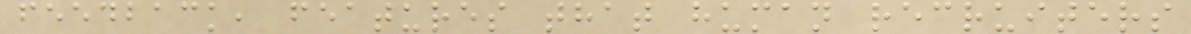feedback, features that human recruiters
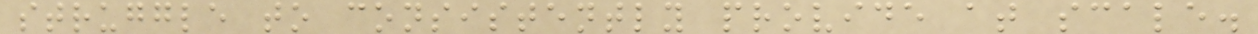struggle to consistently provide at scale.
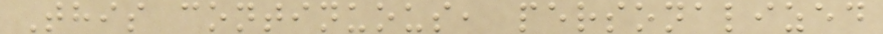This continuous, personalized
